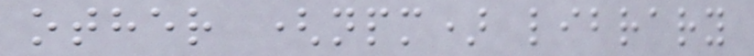other (npm) library
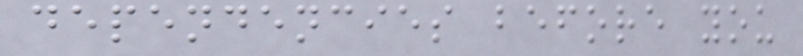dependencies before you
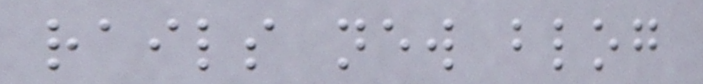rails new blog
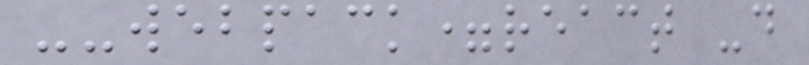--webpack=react -d
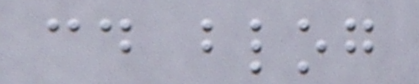cd blog
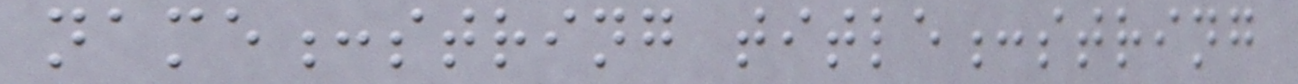name:string title:string
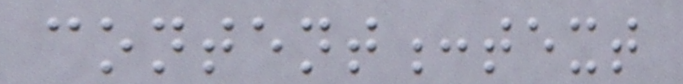content:text
